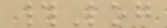#Log
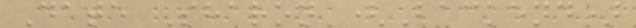Date Sharon (Backend)
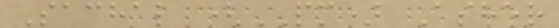Sachal (PM) Asher
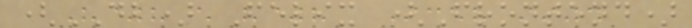(DB) Felix (Frontend)
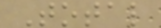Total
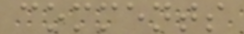comments
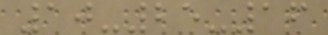10-25-16
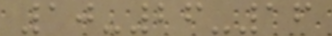10-26-16
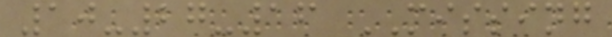10-27-16 MISSING
